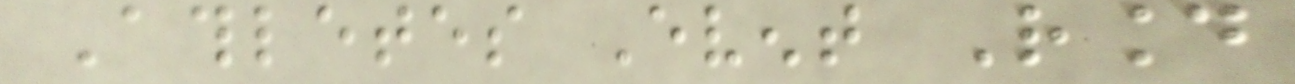Athletes Event Round
